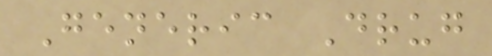Generic Drug
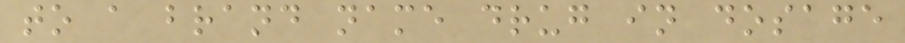to a brand name drug in dosage
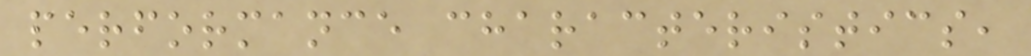performance characteristics,
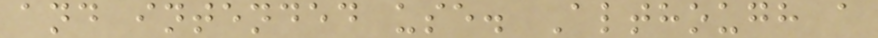and intended use. Although a
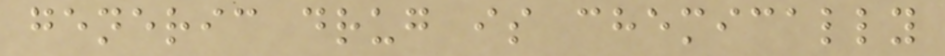generic drug is chemically
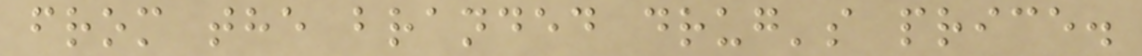from the branded drug's price.
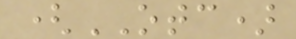(OTC)
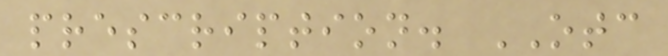prescription. OTC
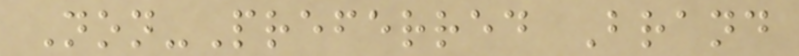Non-Preferred Brand
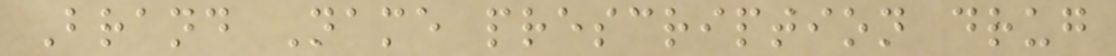Brand Name prescription drug
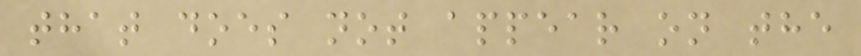that does not appear on the
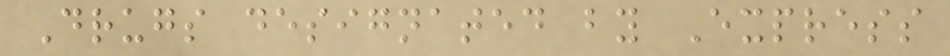Drugs designated by Express
